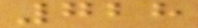728
